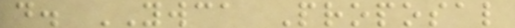d. YWCA Proposal
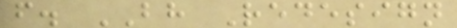f. BH Redesign
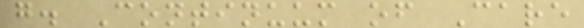g. Continuum of Care
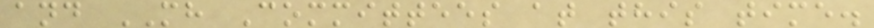and MH Committees at this time.
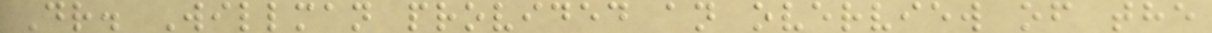Dr. Willman provided an overview of the
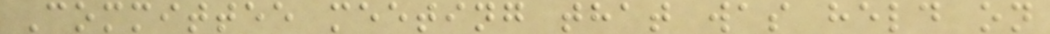Committee meeting that was held on
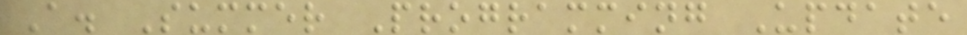A. Summer Programming Update
